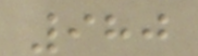980
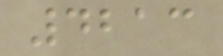4213
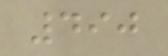490
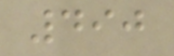490
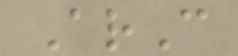ArC
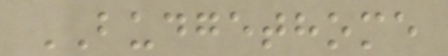BUDGETHOME
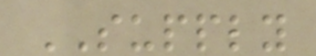SUPPLY
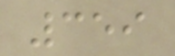359
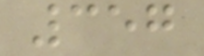357
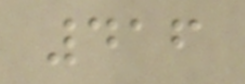416
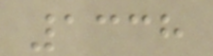1338
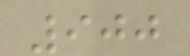900
